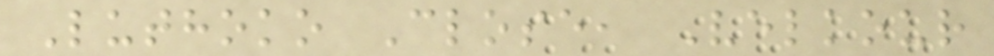Luthoko Close, Velkour
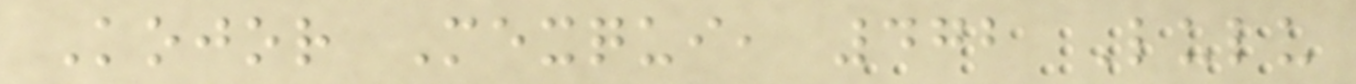Kojor Mexqui, 472 Lulu
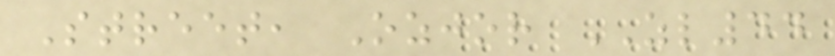Street, Ozjor ZL44
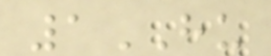1HU
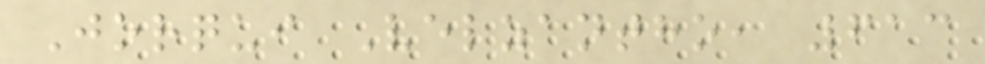Jorqui Velzantho, 613
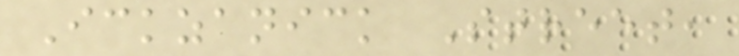Ickzanick Street,
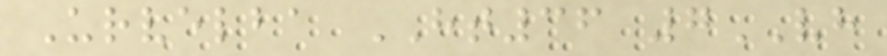Urvelba HT36 7VH
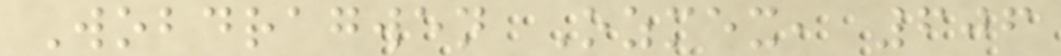Wobdragwen Ozmex, 606
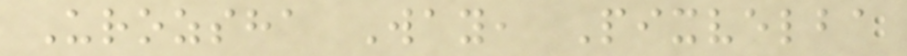Urozsha Way, Pixvelba
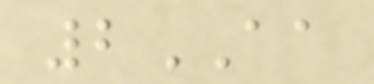2AA
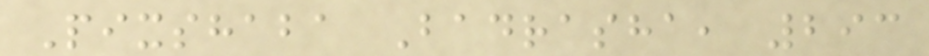Pixshaba Badrasha, 293
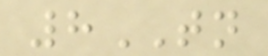8TN
